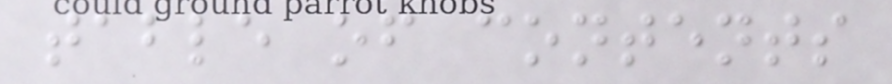table of contents
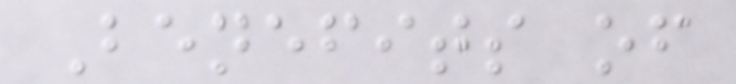Benefits of
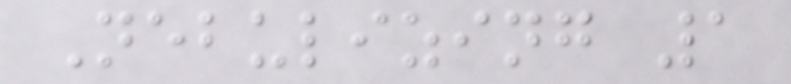Nebulizing 1
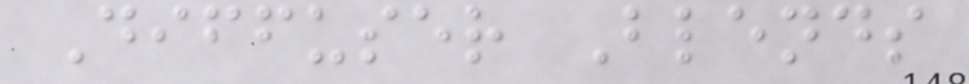Diffuser Blends
